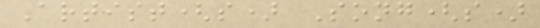Artist(s) Song(s)
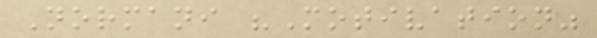Normani "Motivation"
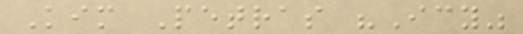Kim Petras "Icy"
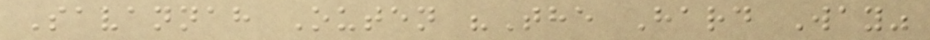Savannah Outen "The Hard Way"
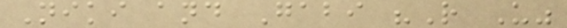Niki and Gabi "R U"
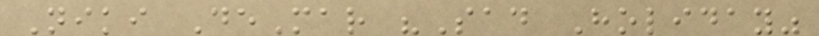Niki DeMar "Sad Holiday"
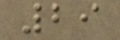29
